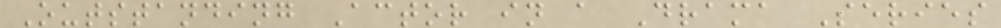Outstanding Actor in a Drama Series
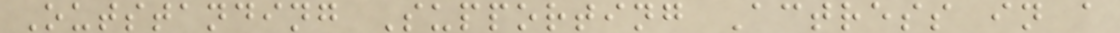Outstanding Supporting Actress in a
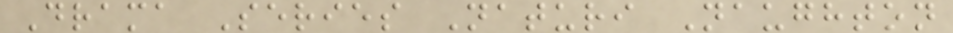Drama Series Naturi Naughton
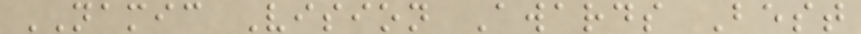NAMIC Vision Awards Best
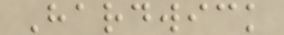Hardwick
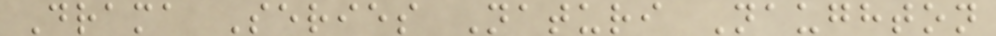Drama Series Naturi Naughton
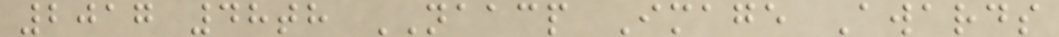2017 48th NAACP Image Awards
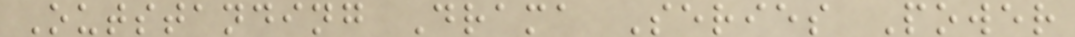Outstanding Drama Series Power
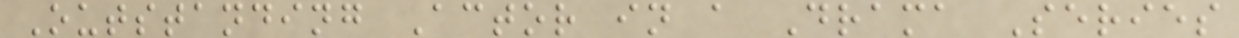Outstanding Actor in a Drama Series
